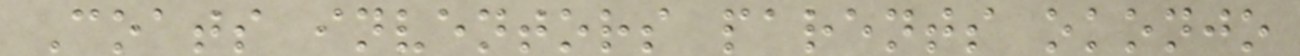Coats inventors parents okonjo
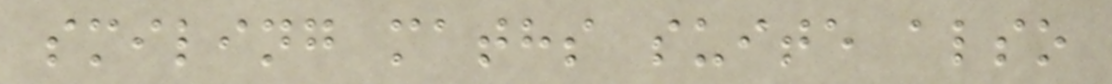smiling maths suite also
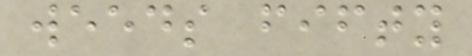weeds fifty
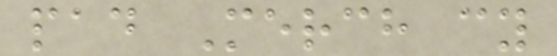pad Merch cy
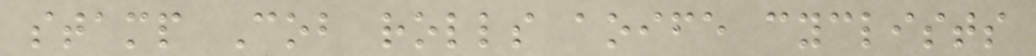stamp Cob rolls aoife cyclists
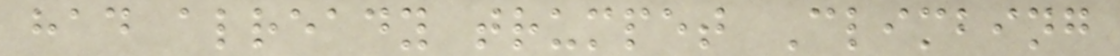had already trumpet Climbing
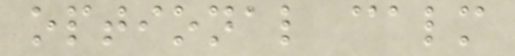optional calm
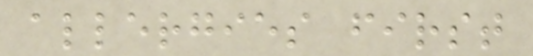allergies first
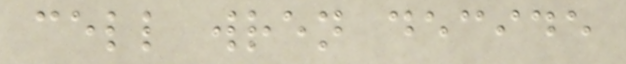cell wren decide
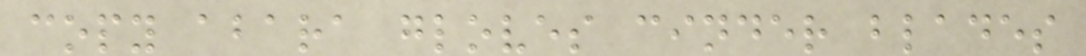copy abara gloves cinder blades
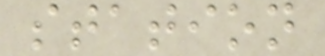station
